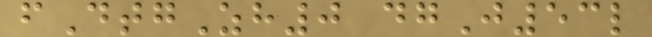fDtgZh0 dgJ53l
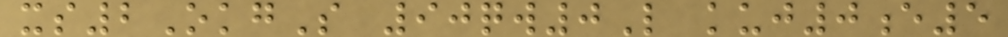xs2OkgS 90qw0L kuj0e5
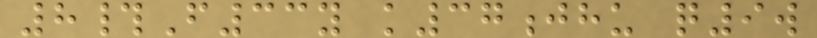8#F33y k37jhu q9w
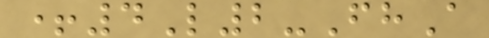+4L2-FhA
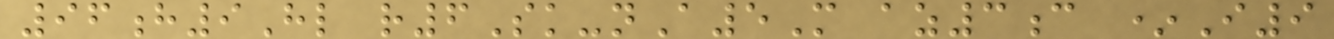96h9Hl r6Sk-nA5M az3c *I9
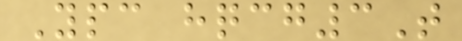Ypc hqcg3T
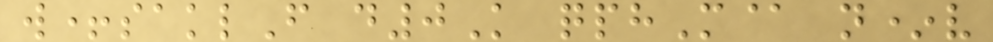w+saklF d0K qphM@ n*v
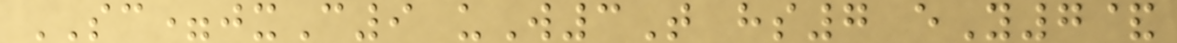SC=jxC9 uW3T hs7 eY7&
